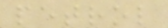petrol
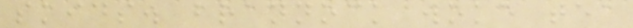skids. brannock woke tea
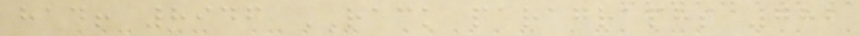had! 8946 RACK paragraphs 782
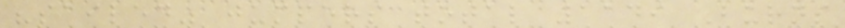"sailed" jumpers total 1149 Burns
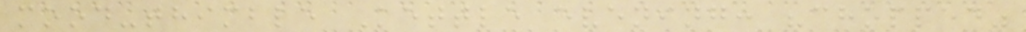mood-thimble Kettle evening: "chopped"
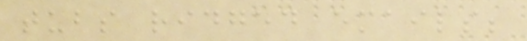tubs ridged emails;
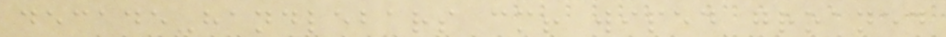decade-handlebars cm! wiped groaned
